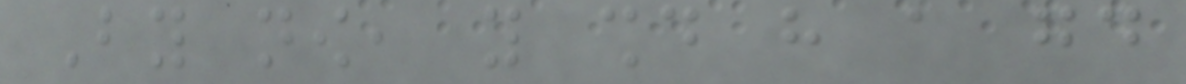By now, you should have a good
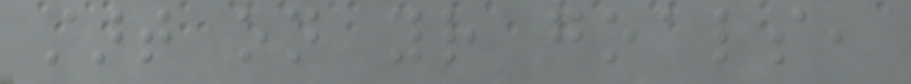start on your goals,
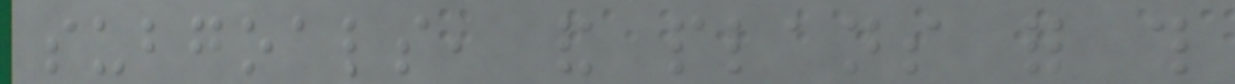subgoals, and plans for this
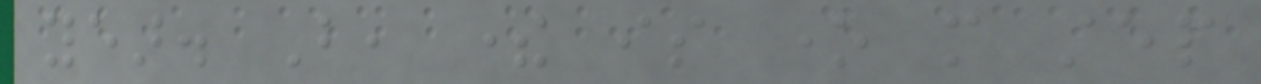year. But, there is one more step
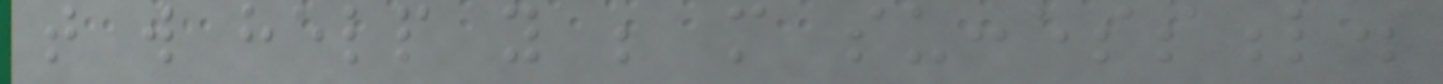that will help you be more successful.
